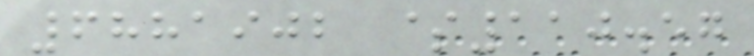6881902 $110.57
